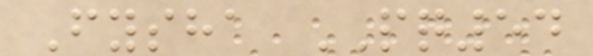Fysha PQ54
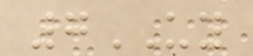7UY
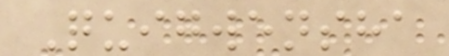Quigwensha
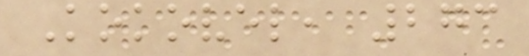Kokovel, 273
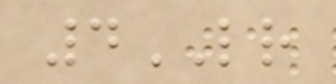4LR
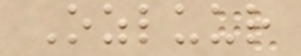Ozluur
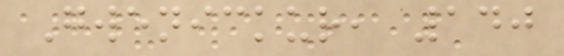Gwenickur, 140
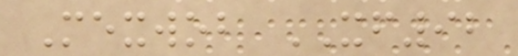Mexwob XF92
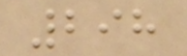298
